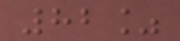82%
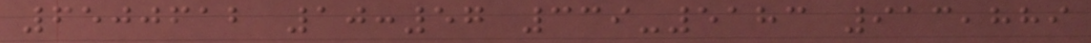6500612 10:57 339-5183 913,889
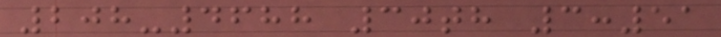208-4688 30th 3:51
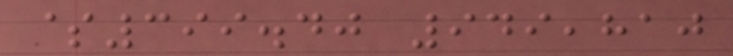$399.40 949,810
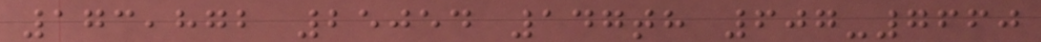173,872 25054 147th 607-7660
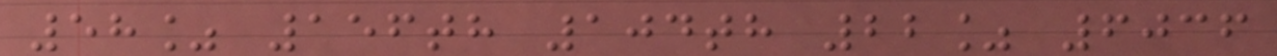58% 156th 104th 22% 6036
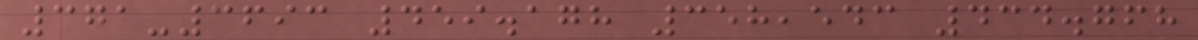371-3693 459.178 358,543 434.768
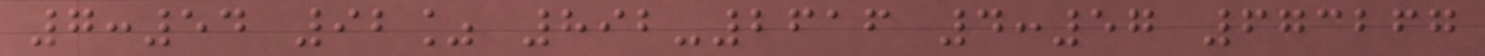7:54 92% 892-2616 4:57 673267
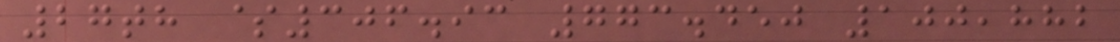27th $306.93 773.450 100,882
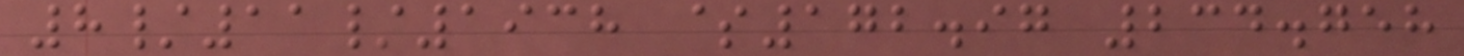8/11/1938 $172.97 234.758
